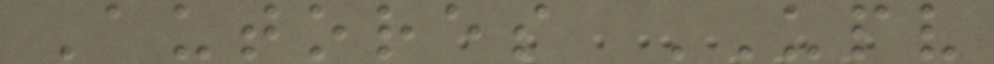Autores UPV
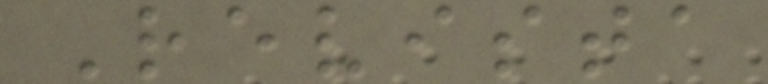Revista
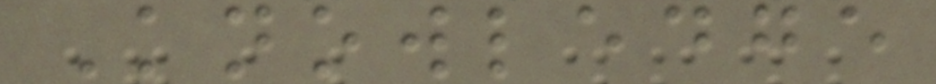Knowledge
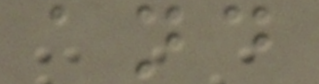and
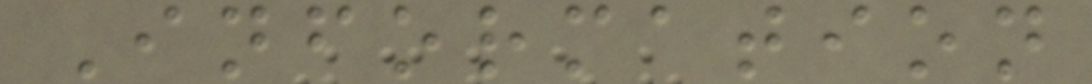Information
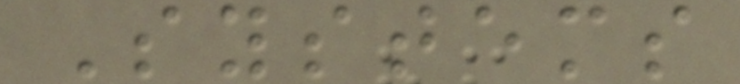Systems
